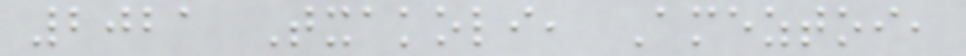2021 Txakoli, Ameztoi,
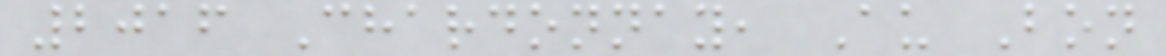2016 Chardonnay, Au Bon
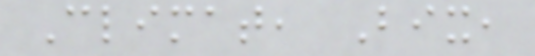Climat, Bix,
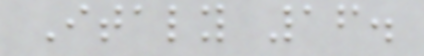Italy 16.
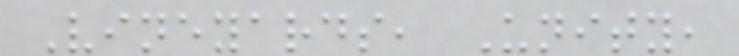Vineyards, Unity,
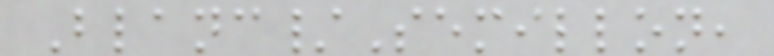Blanc/Semillon,
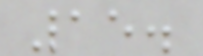15.
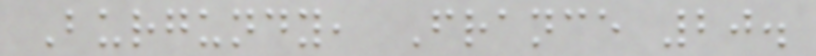Burgundy, France 20.
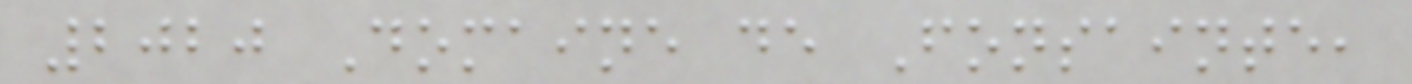2020 Domaine de Fonsainte,
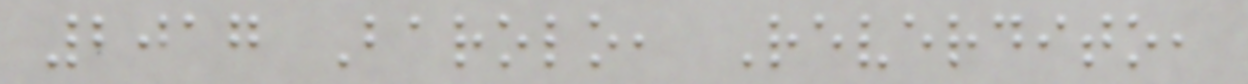2017 Barolo, Reverdito,
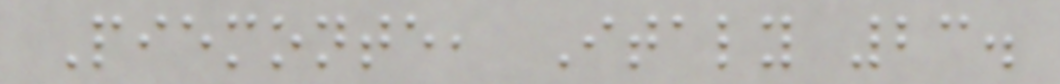Piemonte, Italy 23.
